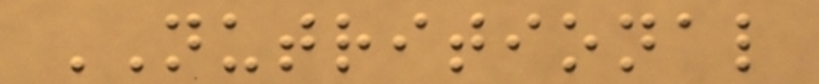NUTRITIONAL
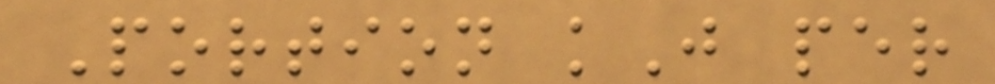Portion kJ per
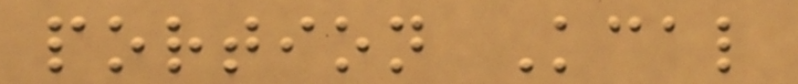portion Kcal
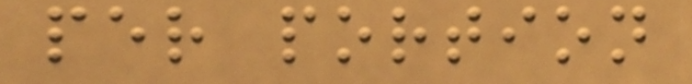per portion
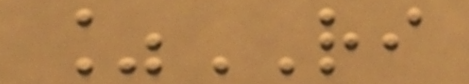%RI
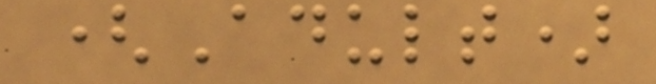(Adult)
